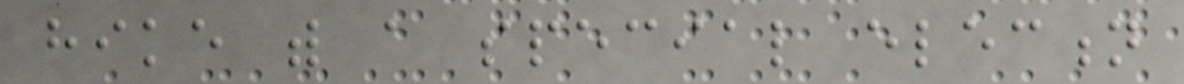hike with a special election
